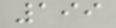199
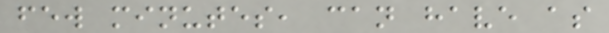few minutes, can have as
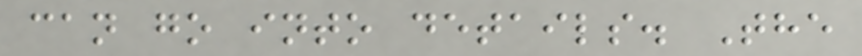can go into details. The
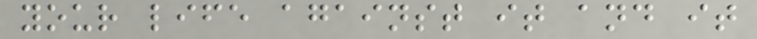your life against it and it
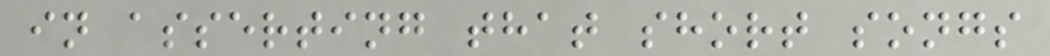in asserting that short songs
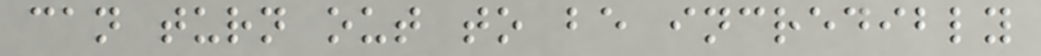can turn out to be incredibly
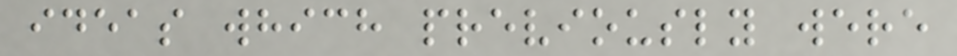ideas which previously were
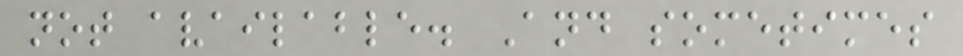not available. And sometimes
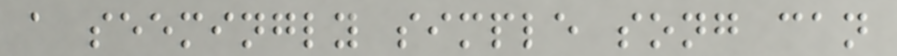a seemingly simple song can
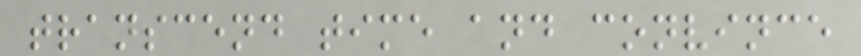transcend time and convince
